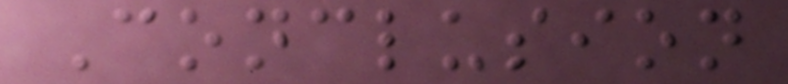Conclusion
